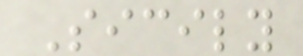Sicily
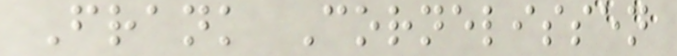Frank Cornelissen
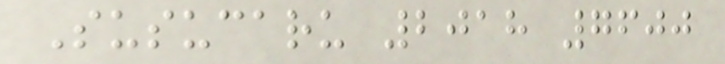Susucaru 2018 7600
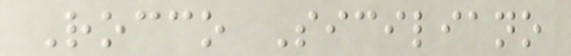Rocco Siciliano
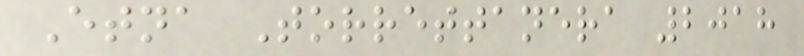Etna Torrettanera 2018
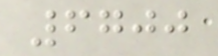6700
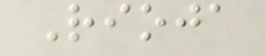Rioja
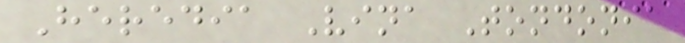Heredia Vina Tondonia
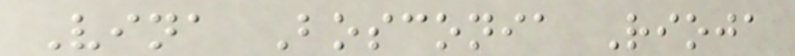Vina Bosconia Rioja
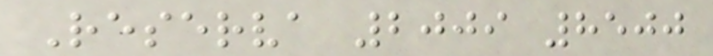Reserva 2009 8500
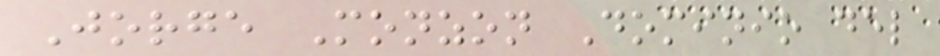Jorge Monzon Dominio del
